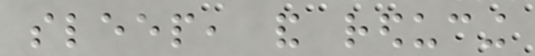sleep, and reducing
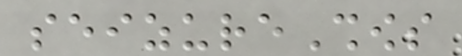seizureShows
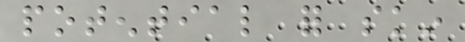potential for skin
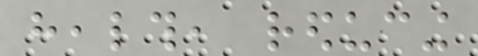health, reducing
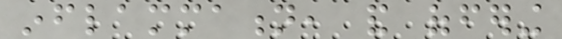inflammation, and offering
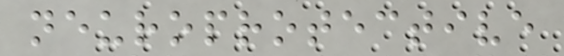neuroprotective
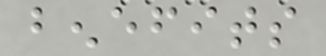benefits
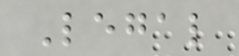Legal
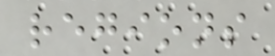regions
